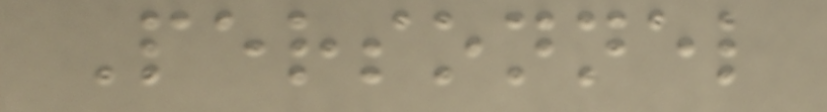Personnel
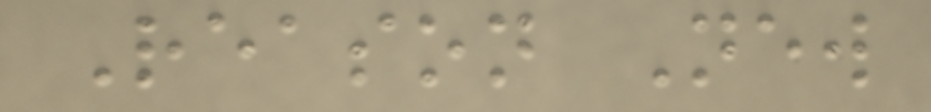Reason New
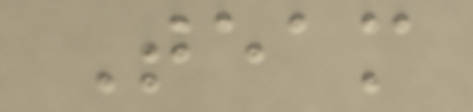Team
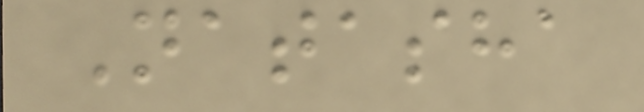Natasha
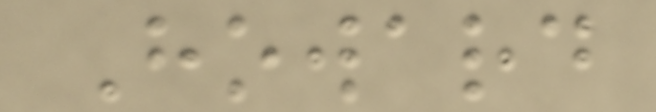Howard
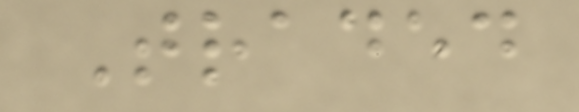Traded
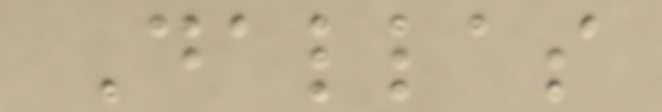Dallas
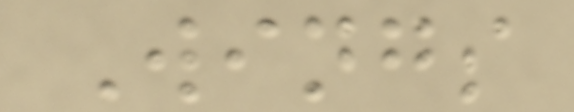Wings
